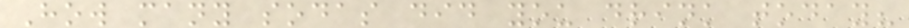How many sodas did you drink today?
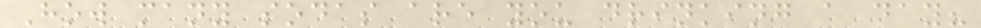How many sodas are you drinking a day?
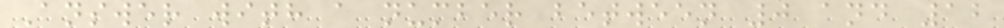Answer with a number between 0 and 12
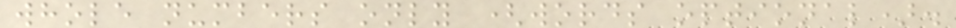whole numbers only (words optional).
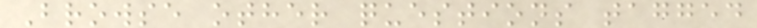Browse other questions tagged
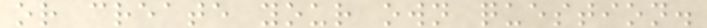or create your own question.
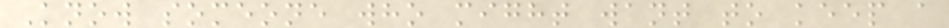Know someone who might want to keep a
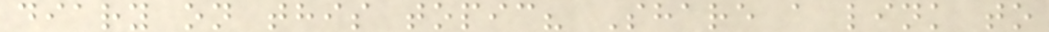diary on this topic? Share a link to
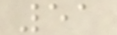51
